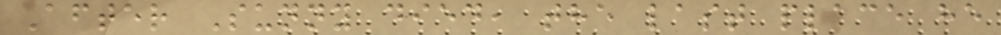After Sunny died, the last place he
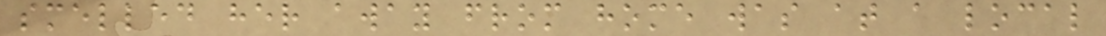smelled her away from home was at a local
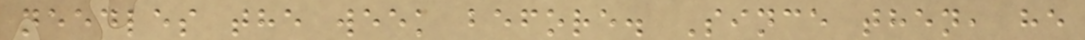needles the week before. Since then, he
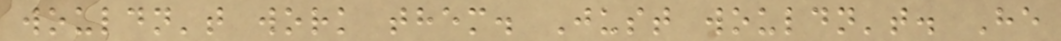wouldn't work them. Just wouldn't. He
